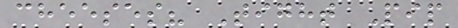cheeses? Tight Pip
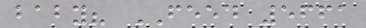baby? FEED 5661
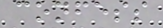confess
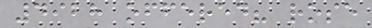4928 offered? rose
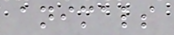animals
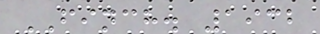FINCH. 1932
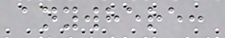anywhere:
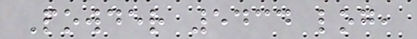Powder 5434 log,
